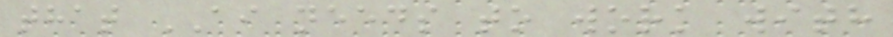that AI needs to work with
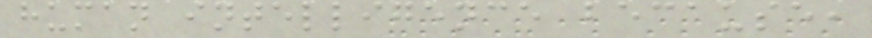human intelligence because,
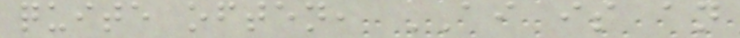quite often, AI is an
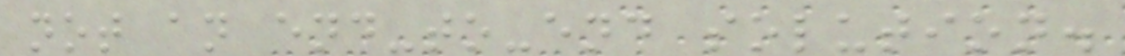not an end-to-end solution.
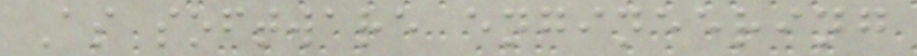As software engineering
